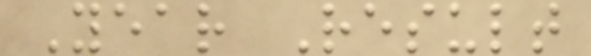Year Result
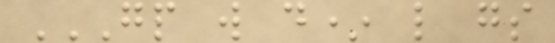GP W D* L GS
